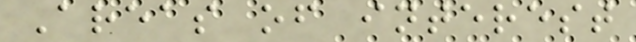Areas of interest
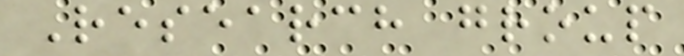Research group
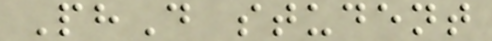PhD student
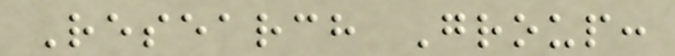Research Group:
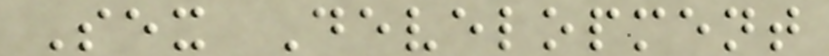Sex Development
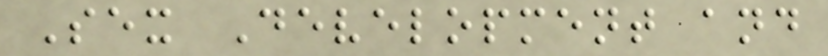Sex Development and
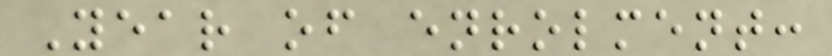Year of enrolment:
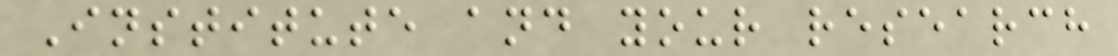Institute and your research
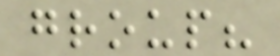group?
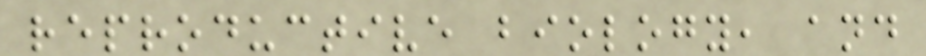reproductive biology, and
